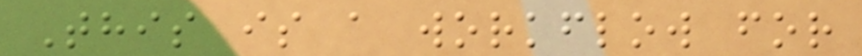This is a workflow for
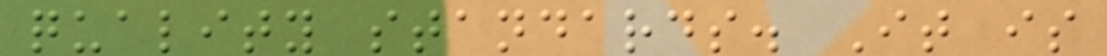quality standards. It is
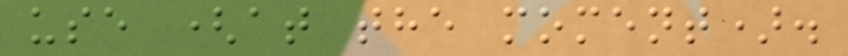use (at the moment).
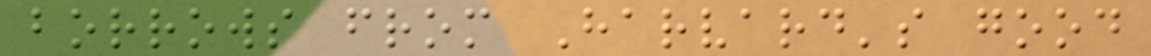borrows from Harvard's good
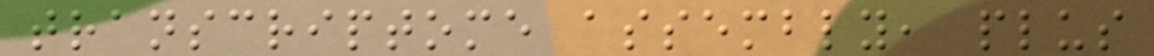transcriptome assembly, plus
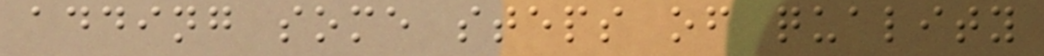adding some steps of quality
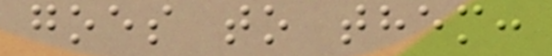goes to them:
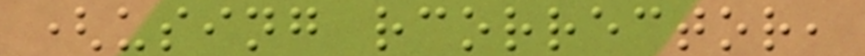(using rcorrector,
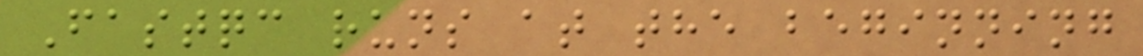Fastqc runs at the beginning
